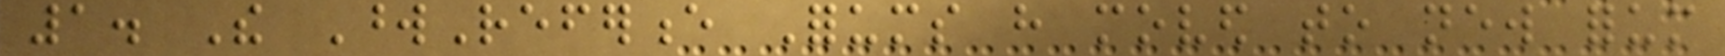1. The WordReference Forums have moved to new forum
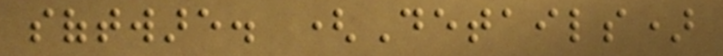software. (Details)
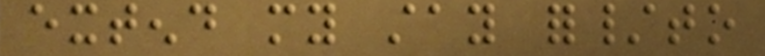extend my stay for/to
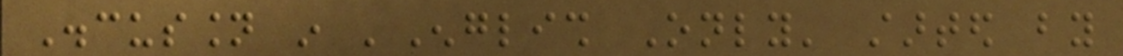Discussion in 'English Only' started by
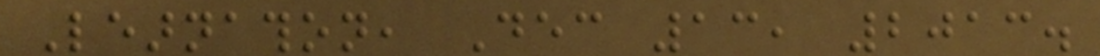Learnathon, Dec 13, 2013.
